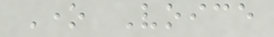One Voice
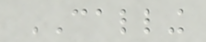CALLING
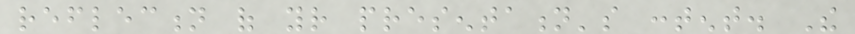reflection of your presentation's content. The
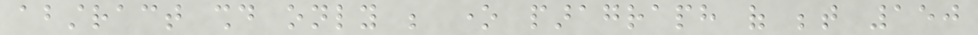abstract should only be one paragraph of between 150
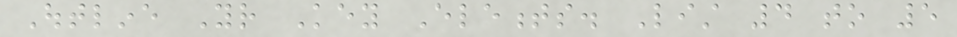Outline Your Key Elements. List 4 to 5
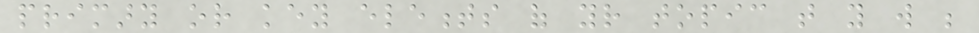primary or key elements of your topic that you will be
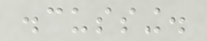discussing.
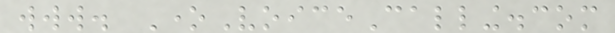www. OneVoiceCalling.com
